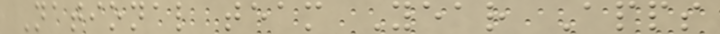National team Year Apps
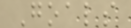Goals
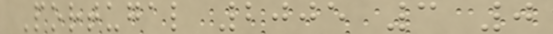Portugal 2005 3 0
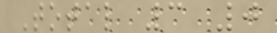Total 3 0
